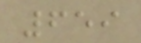659
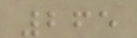265
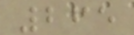265
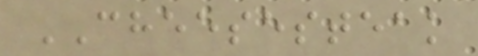CHEESESTEAK
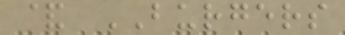& BURGERS
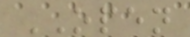OPEN
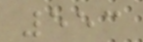553
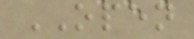OPEN
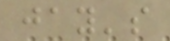jay's
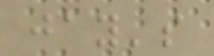jay's
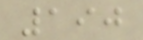190
